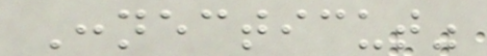Connecticut"
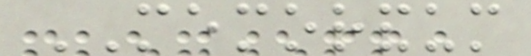MEMORANDUM
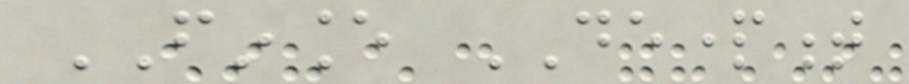FINANCE DEPARTMENT
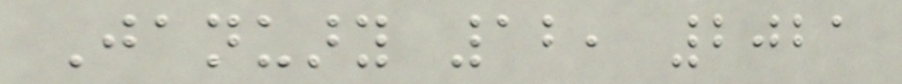January 12, 2021
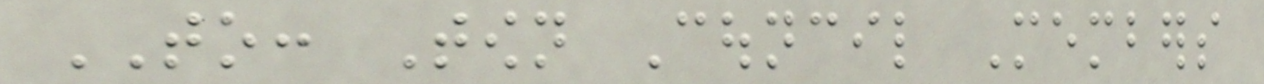TO: Town Council Members
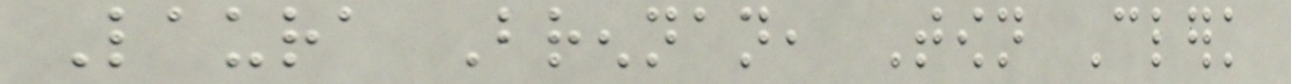Laura Brennan, Town Clerk
